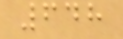648
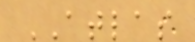ATLAS
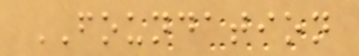FOUNDATION
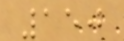150
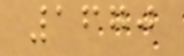1670
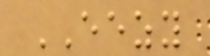EEZY
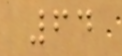64
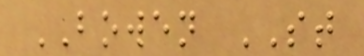BOWEN ST
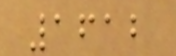1612
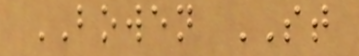BOWEN ST
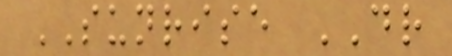SUNRISE DR
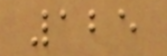125
